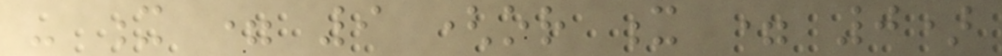- x = 9 (or x = 0)
